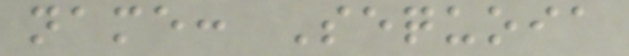name: Sequoia
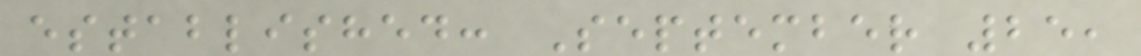established: September 25,
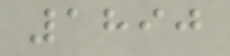1890
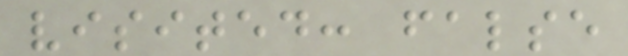visited: false
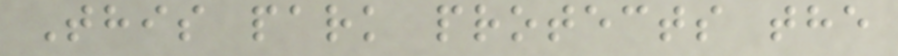This park protects the
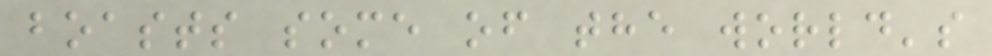boasts some of the world's
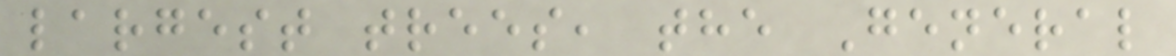largest trees, the General
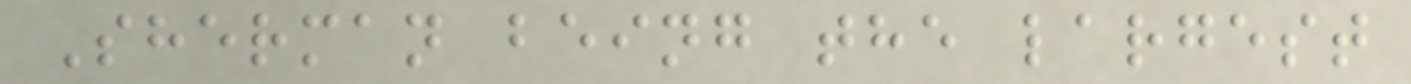Sherman being the largest
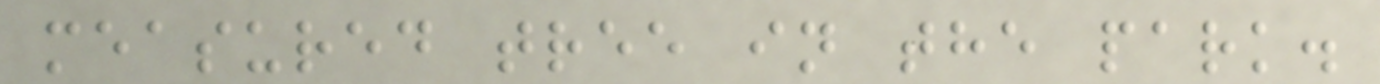measured tree in the park.
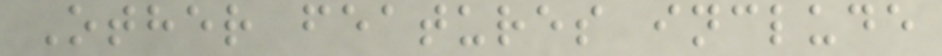Other features include
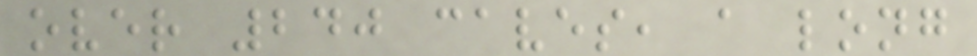over 240 caves, a long
